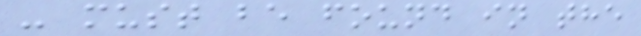- must be found in the
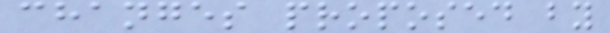changes proposed by
